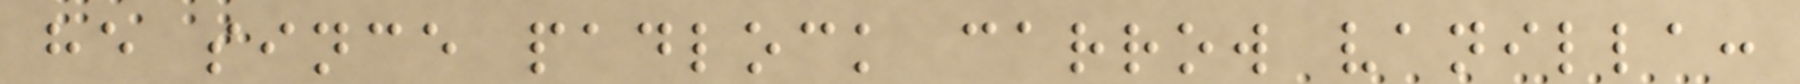he since padlock carrow vanilla:
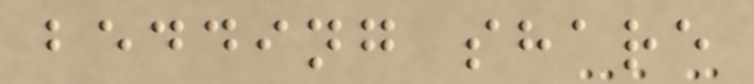bedding share
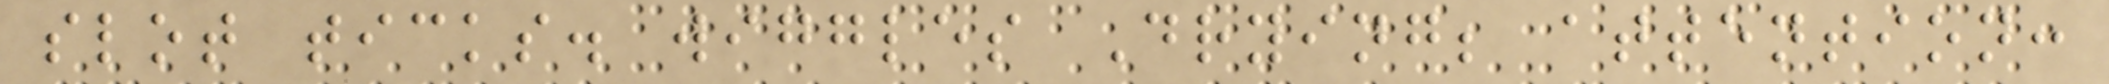slot ticks. wiggles Drying; attention:
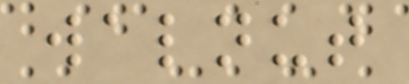walnut
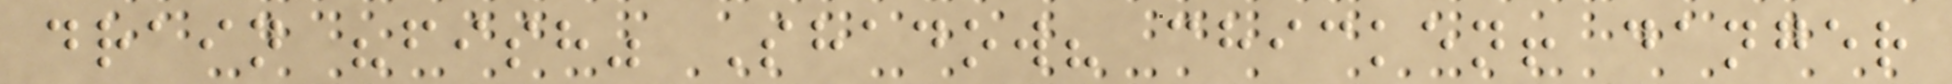drain "fish" Shadow? chicken! danger
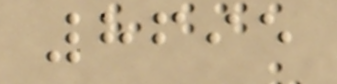8695
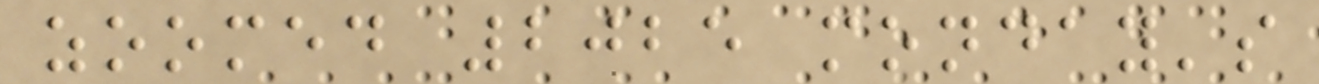zoomed 2025 monday's
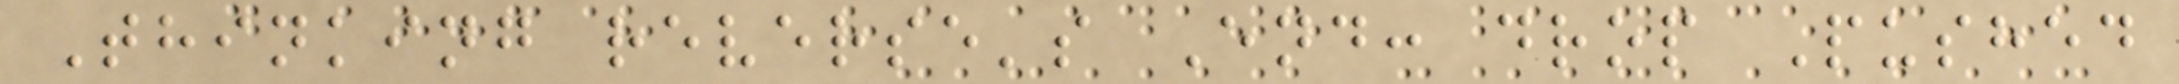Thinking reverse's End: drop Pushed
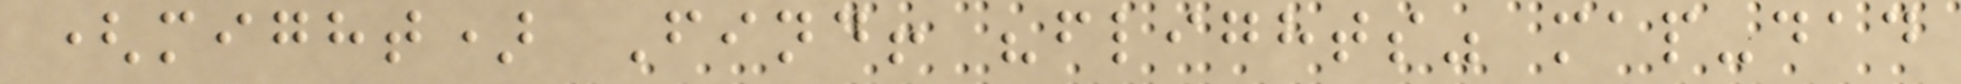(might) Find! "flights" map-dad
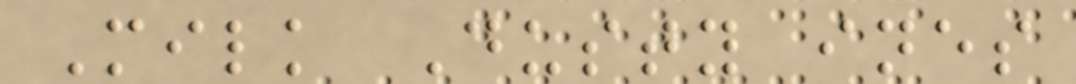Milk Dusty ines
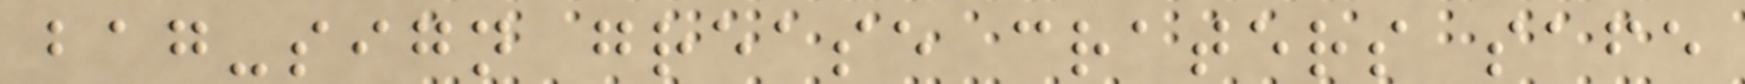bag-sign grease craters safe
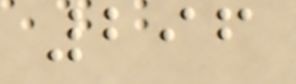296
